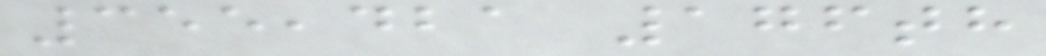355,421 176th
